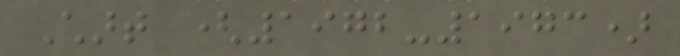Chart (1972-1973)
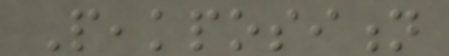Peakposition
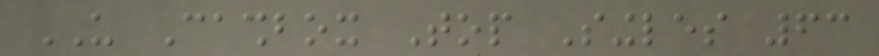US Cashbox Top Singles 63
